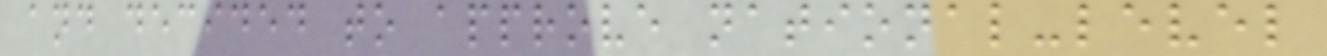and decided to approve national-level
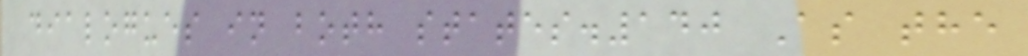dialogues in both states.140 As the
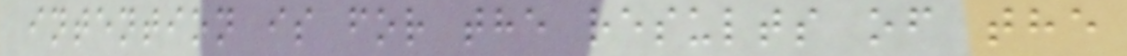intention is for the results of the
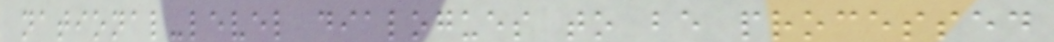national-level dialogues to be processed
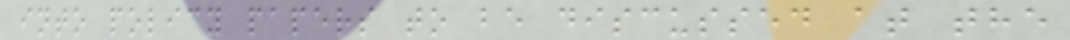into policy papers to be discussed at the
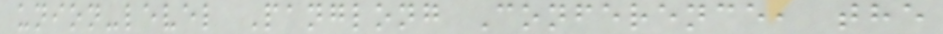union-level Panglong Conference, the
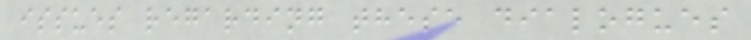issues regarding these dialogues
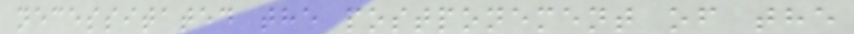necessitated the postponement of the
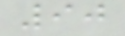90
